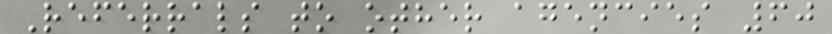Referrals to other agencies 60
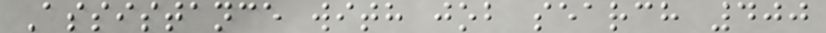Assistance with job search 400
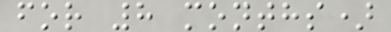for 8 months)
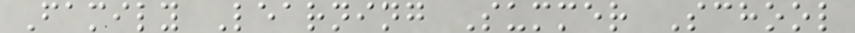Family Learning Summer School
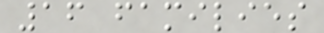16 families
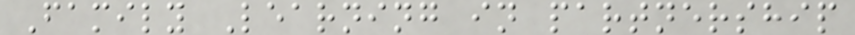Family Learning in partnership
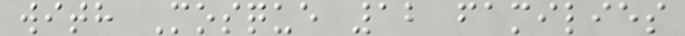with Mosque 12 families
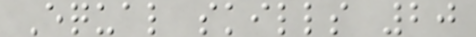Equal skills 20
